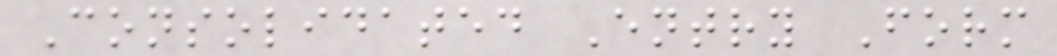Consolidated Entry Form
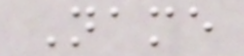Name
